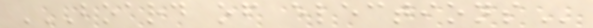BOARD OF ELECTIONS
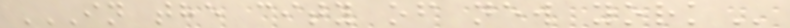IN THE CITY OF NEW YORK
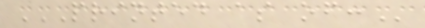PRINTED AS OF:
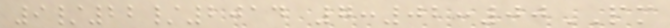9/22/2014 7:02:00PM
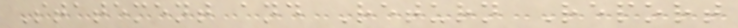Statement and Return Report
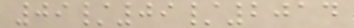09/09/2014
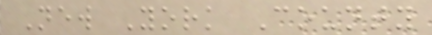New York County
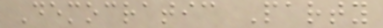Democratic Party
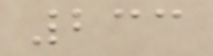233
